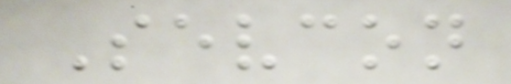Sevcon
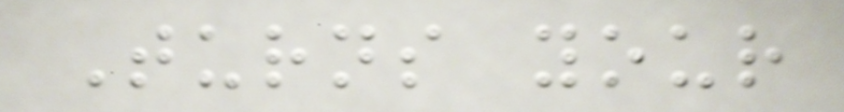Turns your
